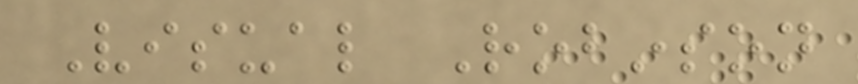Visual Robinson
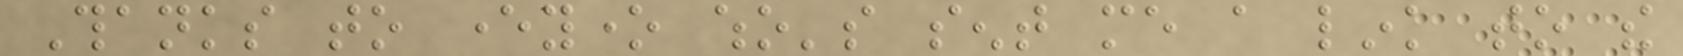Thanks to everyone who's sent me a link to the
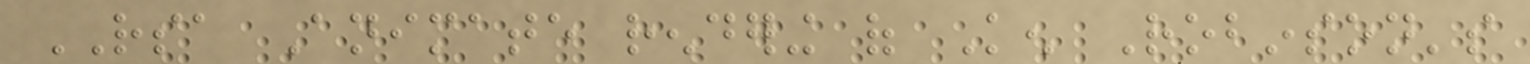RSA Animate rendering of Ken Robinson's
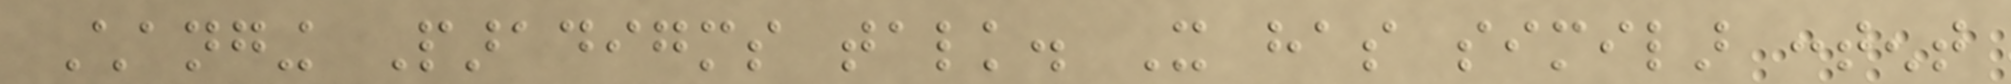Changing Paradigms talk. It has similar content
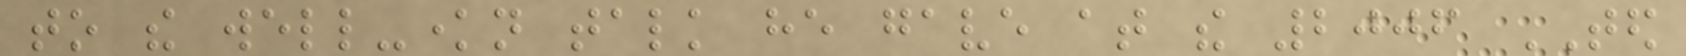to the well-known talk he gave at the 2006 TED
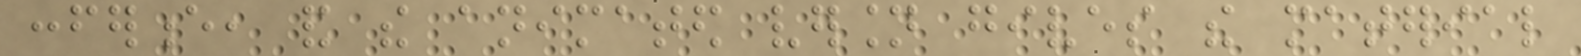conference, and the animated version gives the material
